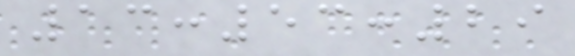13:53:29
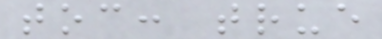toc: true
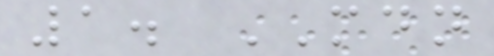1. MDN
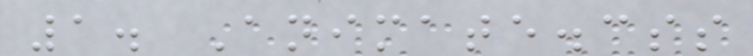1. Animate.css
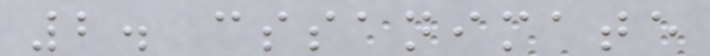2. cssanimate
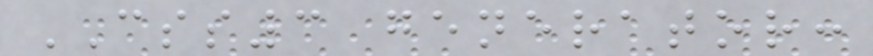CSS3 generator:
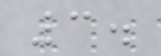3.
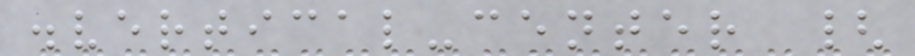.vertical-center {
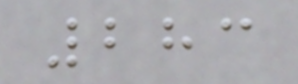283
